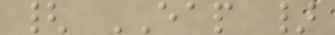{ EAP }
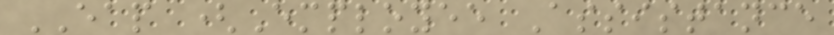EAP (Employee Assistance
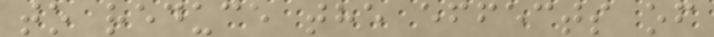to reduce the effects of
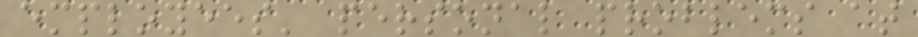employees' personal problems at
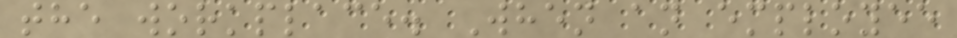the workplace. When an employee
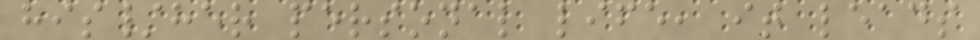his/her personal life, it leads
